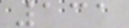131
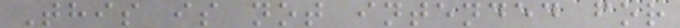This is not intended for
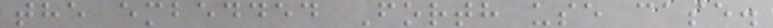the embedded Forth use case.
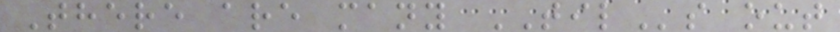There are many TILs out
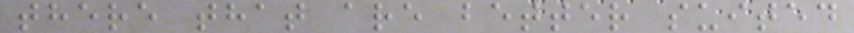there that are better suited
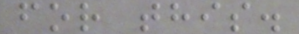for this.
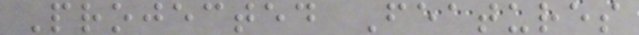Projected Features
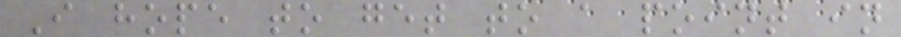I hope to get to a point in
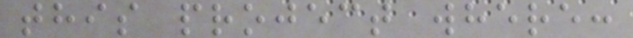this project where:
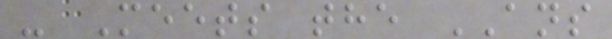- Meets the ANS
